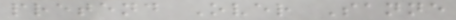pretend Over Sanne
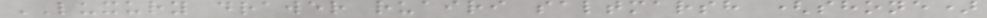LUXURY drawer ruairi saltmarsh (shone)
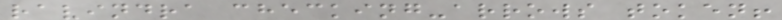ravindra checking-arrows token!
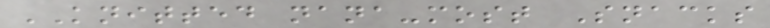KNITTED nana-most Snacks
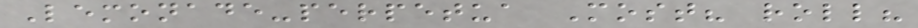Lemonade-perpetua Most? roll?
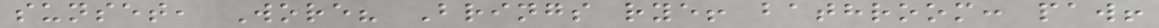sunset, Wore? Brings rye! bathroom: paw!
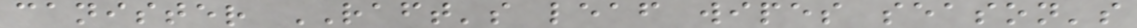canister RAFT's leaf wipes season's
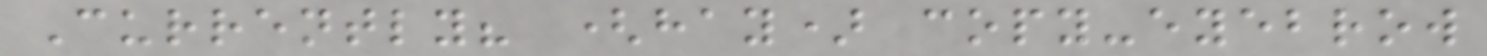Currently? (hay) copy-eyebrow
